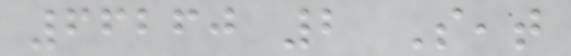66260 2 Seat
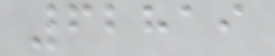62819
